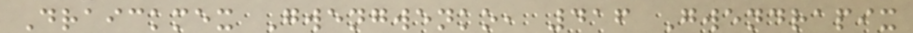Draickmex Gwengwenko, 416 Gwendrapix
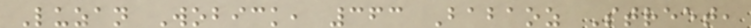Luzan Wobick, 363 Babaoz Street,
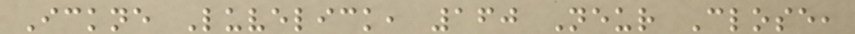Ickne Luvelick, 160 Neur Close,
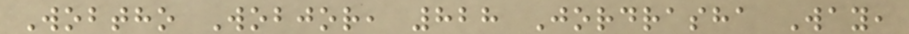Wobtho Wobjor, 828 Jordrasha Way,
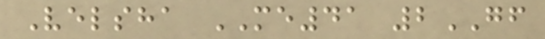Velsha ME41 2GF
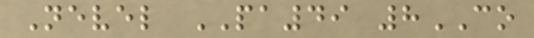Nevel PA49 8CO
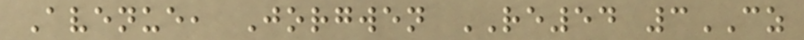Avenue, Jorgwen RE54 3CZ
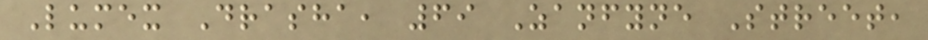Lumex Drasha, 69 Zanfyne Street,
